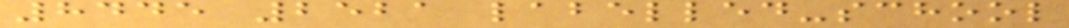8445 2521 labelled-school
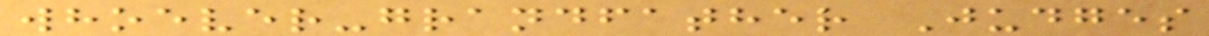whoever-grandfather Judges
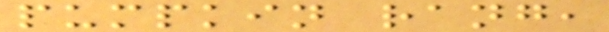pumpkin rang,
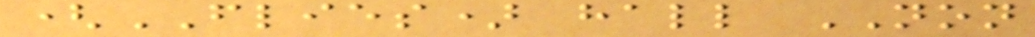(FLIES) hall NON
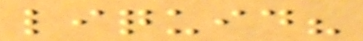liquid?
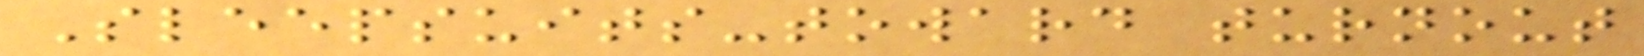Sleepsuits-toward turnout
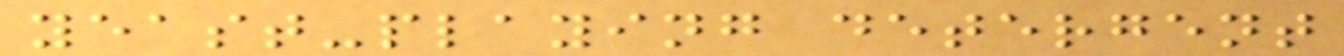yeast-playing detergent
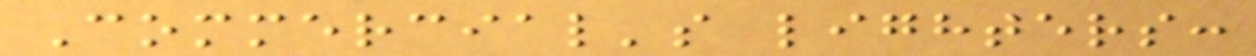Commercial's lighters:
